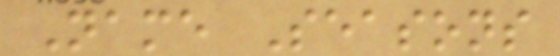Name Seasons
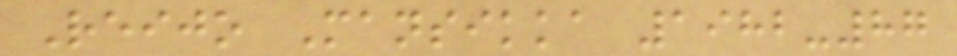Reijo Mansikka 1982-87
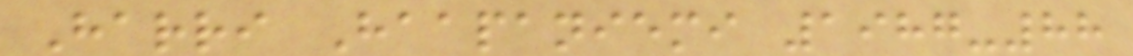Harri Haapaniemi 1987-88
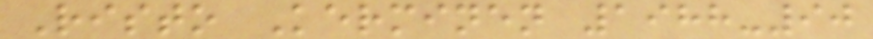Risto Kerminen 1988-90
